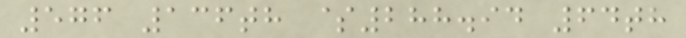576 136th $288.94 64th
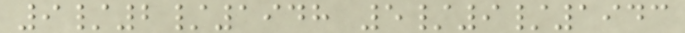9/2/1948 5/9/1943
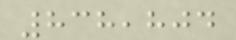838,804
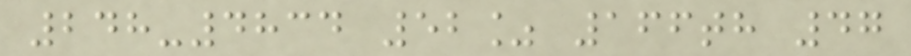248-4834 52% 166th 47
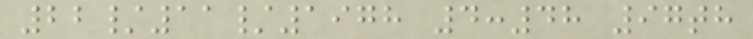22/11/1978 4:48 97th
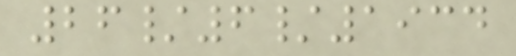26/6/1934
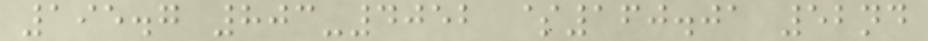195.7 803-4052 $160.01 52nd
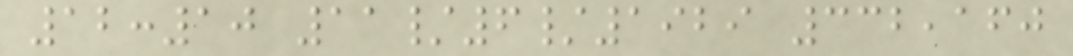12:10 11/6/1929 332,160
